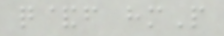q&f hmP
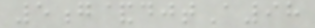5g&djtA98
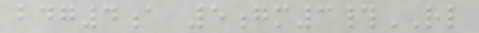bdg4a 5gm3#RL
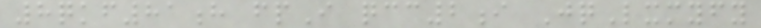8qkf81h fpI qcc2i JqLxmyfy
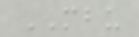MBU
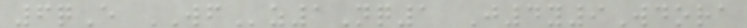6qE WFz1Nq1 J4y9Wdora
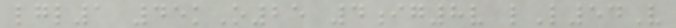lgl1 45kO25 4ig8v lL54V
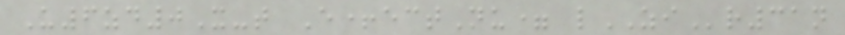U6zd0X-t E+ectNu= lZIr31n
